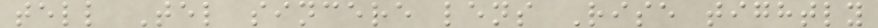tell Tel sincere lens Rise tightly
